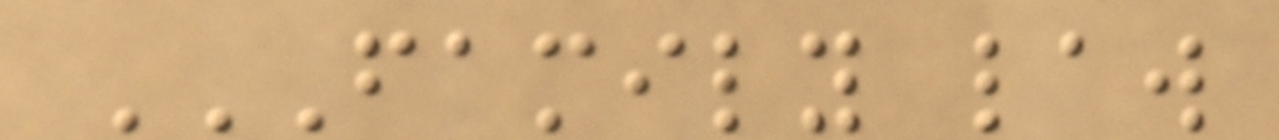FAMILY LAW
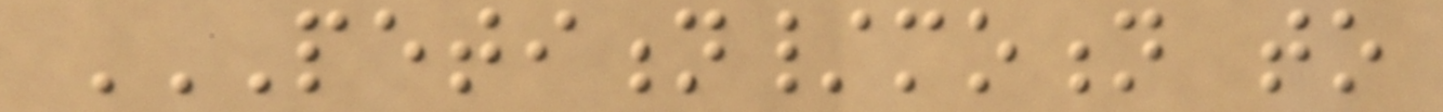PETITION/MOTION TO
